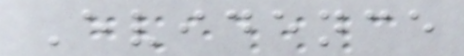Evidence
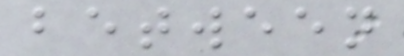between
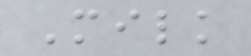Milk
